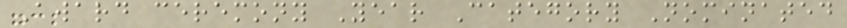Award ceremony Year Category Nominated
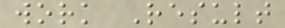work Result
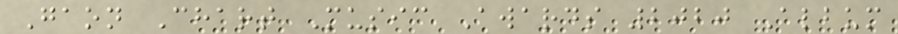Gaon Chart Music Awards 2020 Album
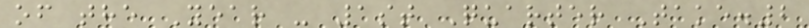of the Year - 1st Quarter Take.2
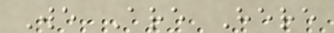We Are Here
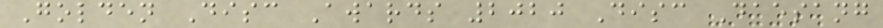Golden Disc Awards 2020 Disc Daesang
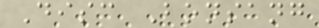Disc Bonsang
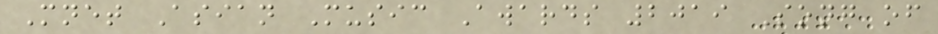Mnet Asian Music Awards 2019 Song of
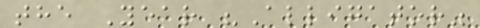the Year "Alligator"
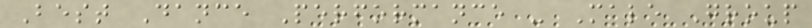Best Dance Performance - Male Group
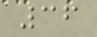36
